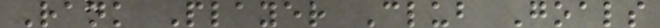Rank Player Club Goals
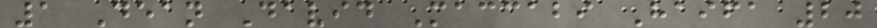1 Dean David Maccabi Haifa 20
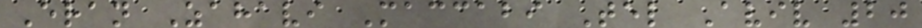Eran Zahavi Maccabi Tel Aviv 20
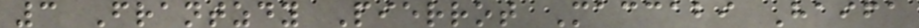3 Frantzdy Pierrot Maccabi Haifa
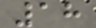18
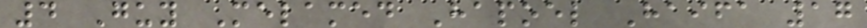4 Guy Melamed Hapoel Haifa 17
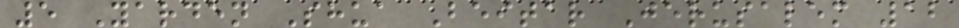5 Yarden Shua Beitar Jerusalem 12
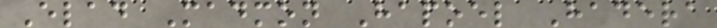Elad Madmon Hapoel Hadera
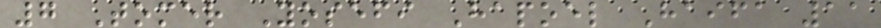7 Tomer Yosefi Hapoel Haifa 11
